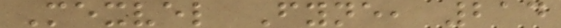Mexvel Fyne, 214
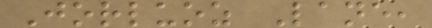Jorluoz Lane,
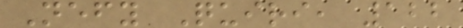Nefy Quiri, 122
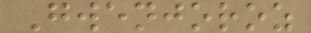Gwenjoroz
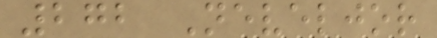272 Neveljor
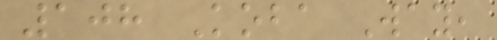108 Koba Way,
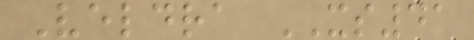Veldra XS41
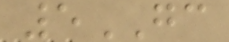5GC
